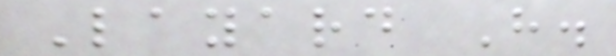Layard H.
